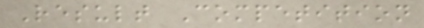Result Competition
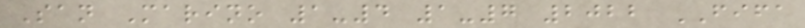San Marino 1-4 1-7 2022 FIFA
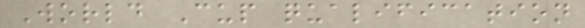World Cup qualification
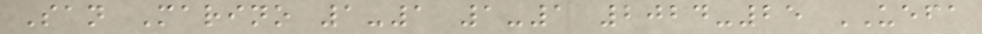San Marino 1-1 1-1 2024-25 UEFA
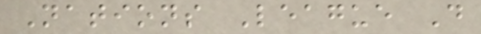Nations League D
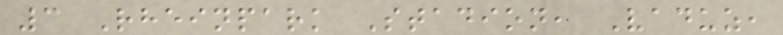3 Rheinpark Stadion, Vaduz,
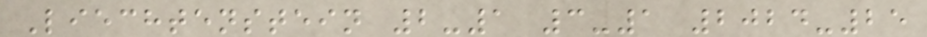Liechtenstein 2-1 3-1 2024-25
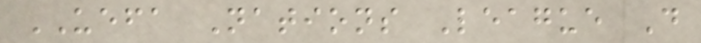UEFA Nations League D
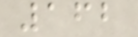162
